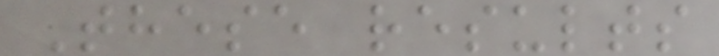These results
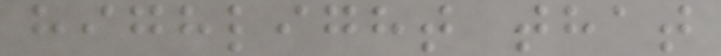highlight that
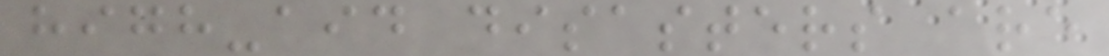high-aid disasters are
